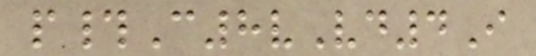p#C8vVd4I
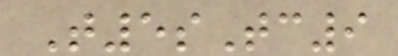T5sTc9
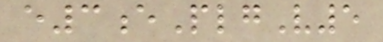e3ePlgV5
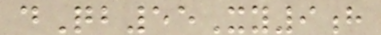dQb55Xy9h
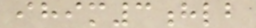ihim3hlb
